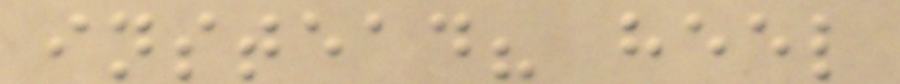instead? heel
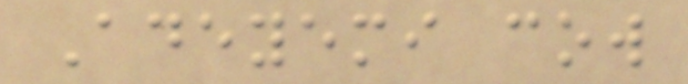Adeyemi cow
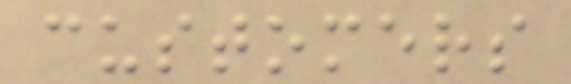customers
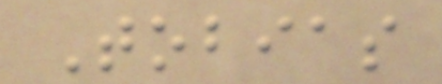Tobias
